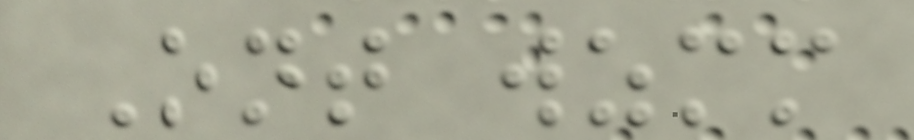Ont wzmm
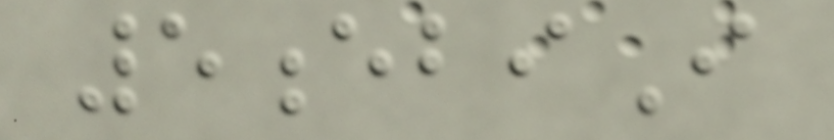5ebiI
